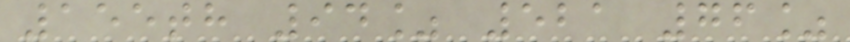155th 94% 521 76%
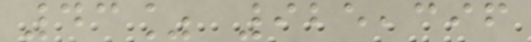43% 925,396
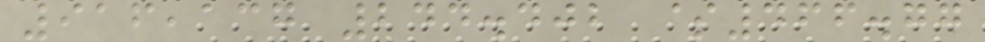916,137 244.402 $466.77
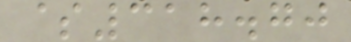$318.70
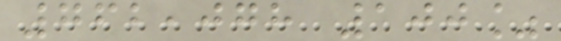762,078 100%
